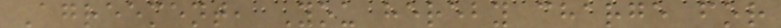Agreement, You hereby charge for
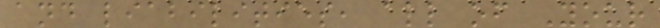and liabilities, all of Your
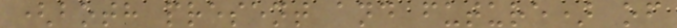(both present and future) of
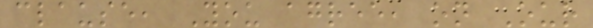clause, You agree, on Our
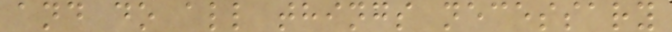and do all things necessary
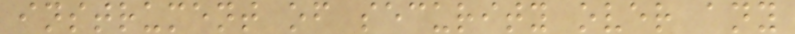instrument of security over any
